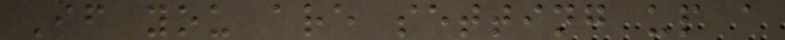If you are setting up a
